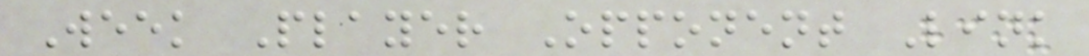Week Player Opponent Link
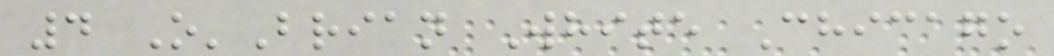4 O'Brian White Chicago
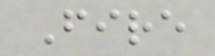Fire
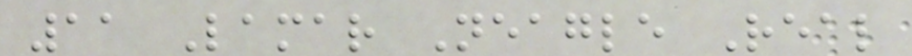11 Lamar Neagle Real
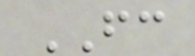FC
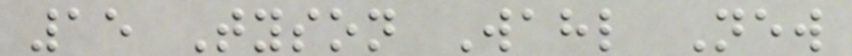15 Tyson Wahl New
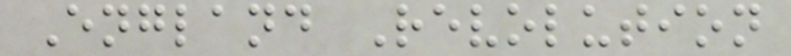England Revolution
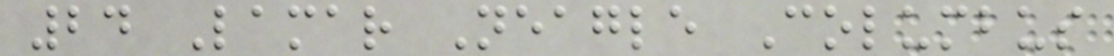24 Lamar Neagle Columbus
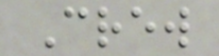Crew
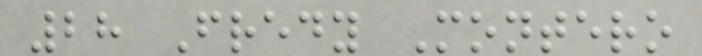28 Fredy Montero
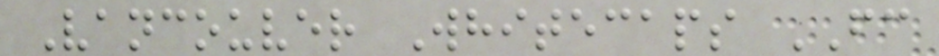Vancouver Whitecaps FC
